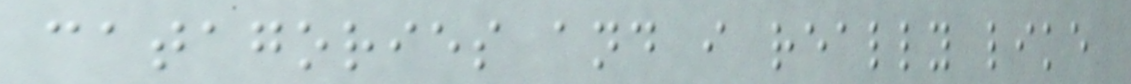catagories and i really like
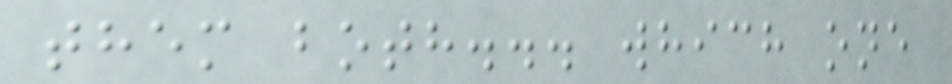them both... which one
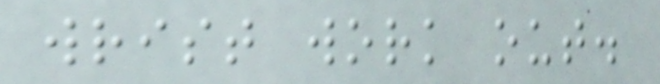wrist work out.
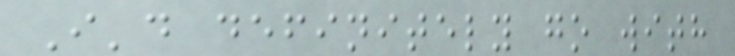I'd definitely go with
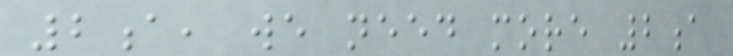2a, we need more 2a
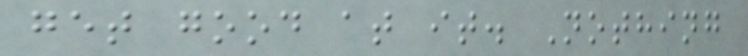get good at it. Nothing
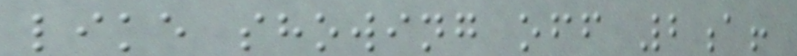like showing off 2a!
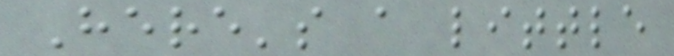Here's a little
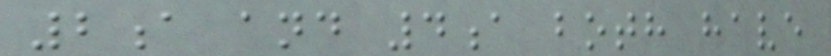2a and 4a both have
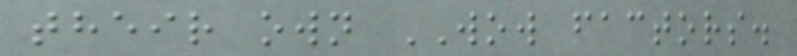their own WOW factors.
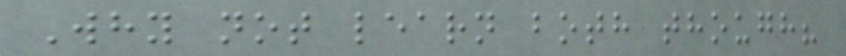Why not learn both though?
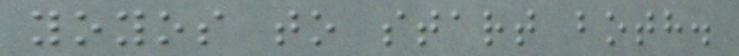yoyos to start both.
